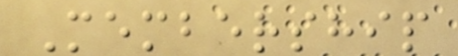Membership
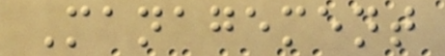Management
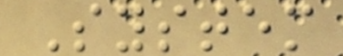System
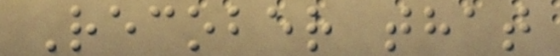Recober that
